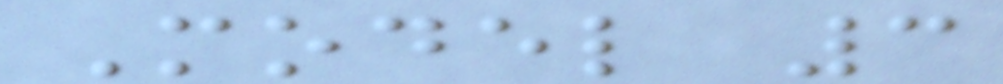Model 3
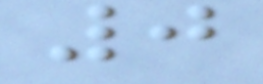0
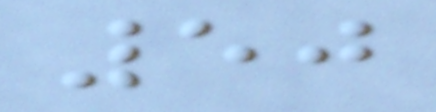50
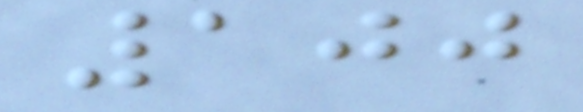100
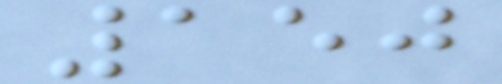150
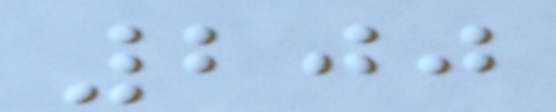200
